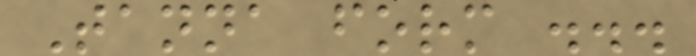Tanna form ...
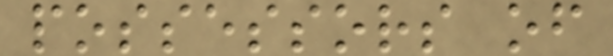possessors of
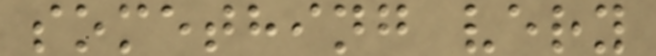something very
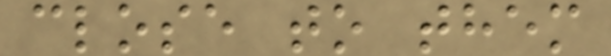close to them
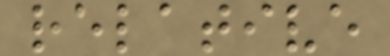relative
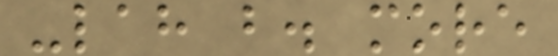-lah b. more
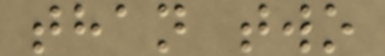than two
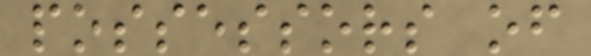possessors of
